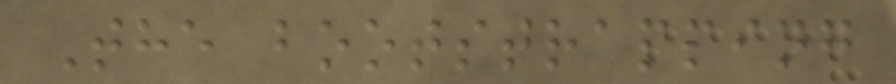The bootstrapping
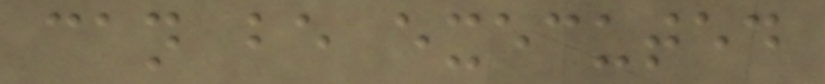can be executed
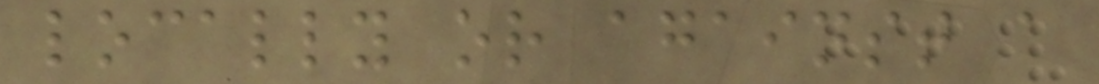locally or against a
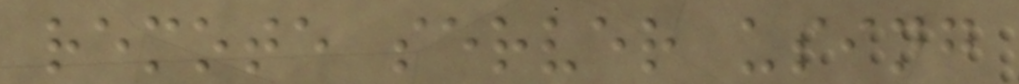remote server using
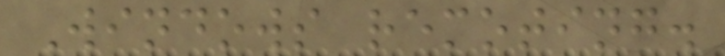Windows remoting.
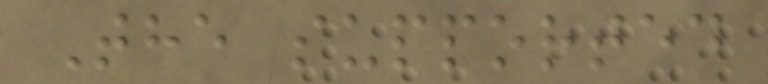The supported
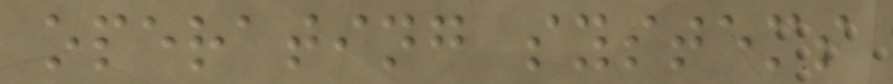operating systems
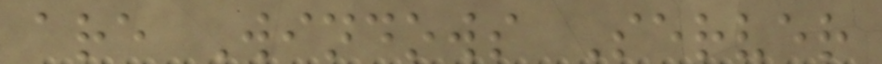are Windows Server
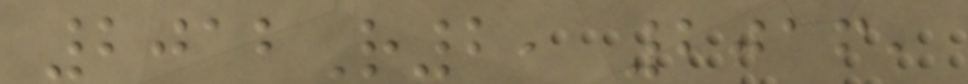2012R2, 2016,
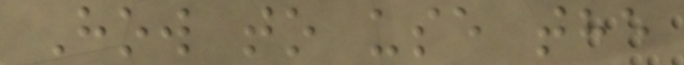How to use the
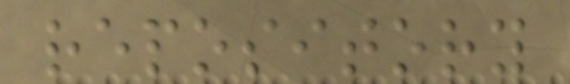repository
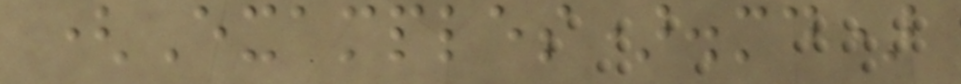(Examples).md)
